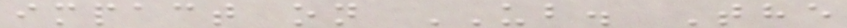impact on UB. The
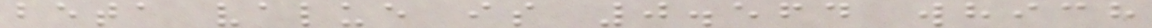beta value is 0.564 which
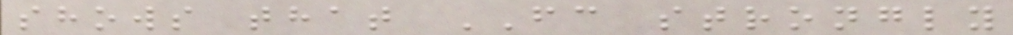shows that FC strongly
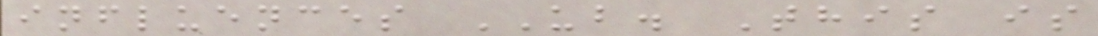influences UB. This is
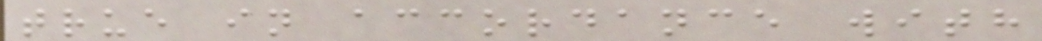true in accordance with
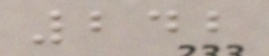242
